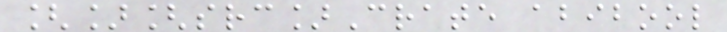[][src]Crate abibool
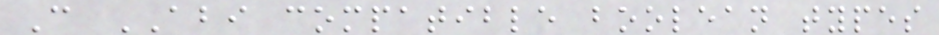C ABI compatible boolean types
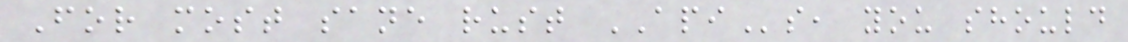For most sane rust APIs, you should
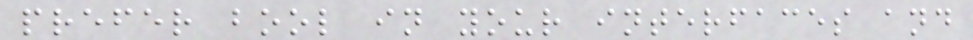prefer bool in your interfaces and
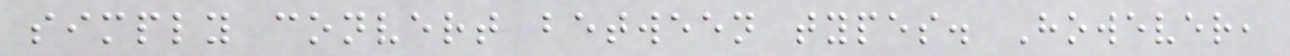simply convert between types. However,
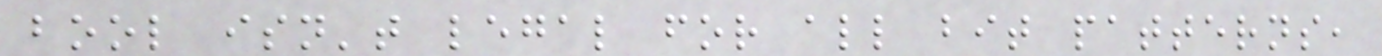bool isn't legal for all bit patterns,
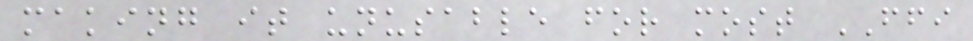making it unusable for most FFI
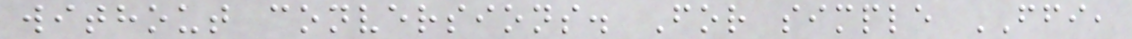without conversions. For simple FFI,
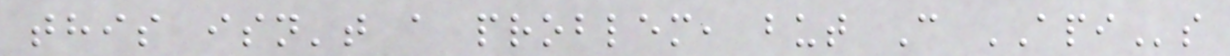this isn't a problem, but C APIs
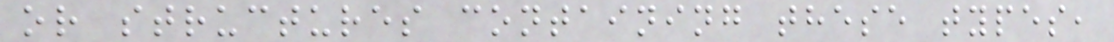or structures containing these types,
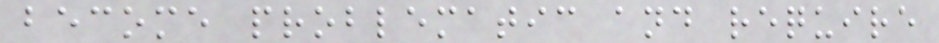become problematic and require
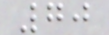70
